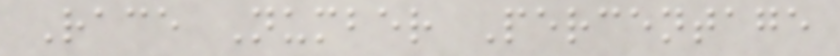Race Number Percentage
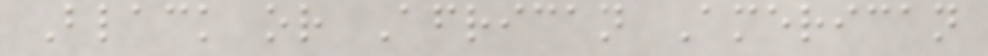Black or African American
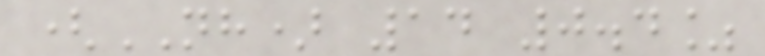(NH) 14 0.4%
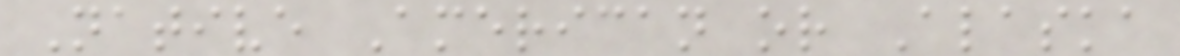Native American or Alaska
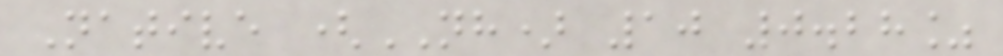Native (NH) 10 0.28%
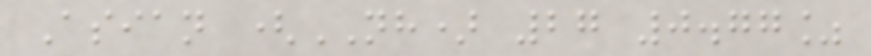Asian (NH) 27 0.77%
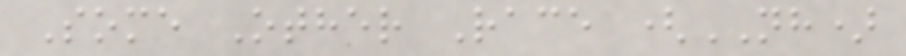Some Other Race (NH)
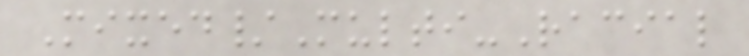Mixed/Multi-Racial
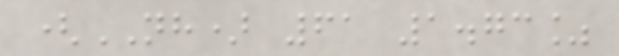(NH) 61 1.73%
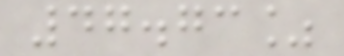47.73%
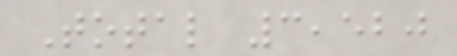Total 3,520
